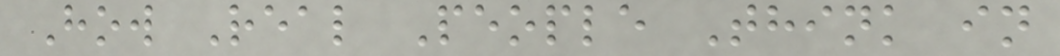How Real People Think in
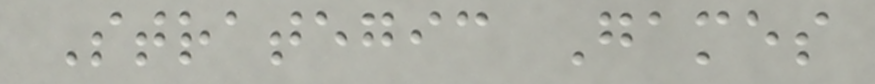Strategic Games
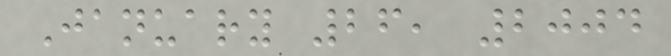January 26, 2004
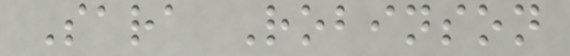Sara Robinson
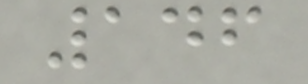146
